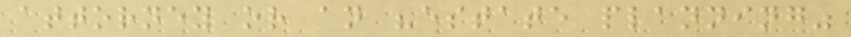attorney or an "estate planning"
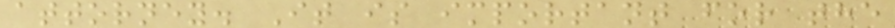attorney. It is important for the
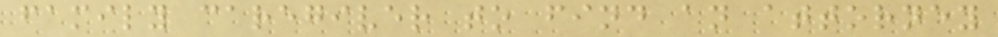family caregiver to find an attorney
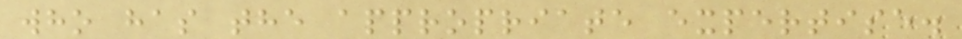who has the appropriate expertise.
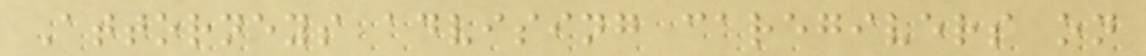Attorneys advising caregivers on
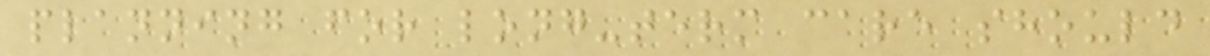planning for long-term care should
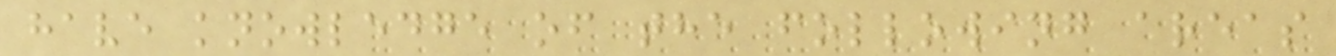have knowledge of the following areas
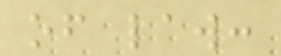of law:
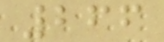266
